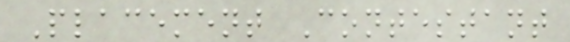Placement Contestant
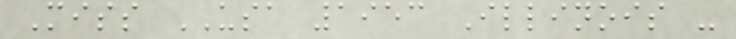Miss USA 1953 Illinois -
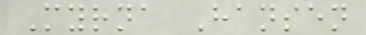Myrna Hansen
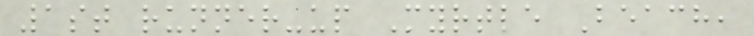1st runner-up Myrtle Beach,
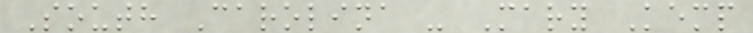South Carolina - Mary Kemp
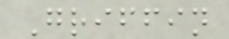Griffin
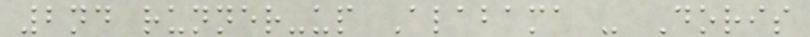2nd runner-up Alabama - Doris
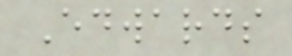Edwards
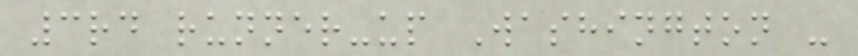3rd runner-up Washington -
